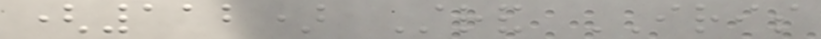(112) Strand IRIS
